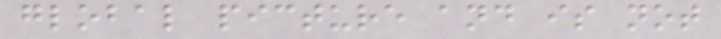global picture and is not
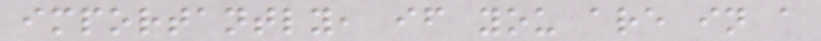importantly, if you are in a
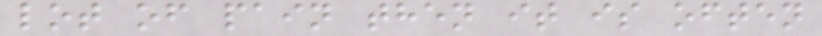lot of pain then it is often
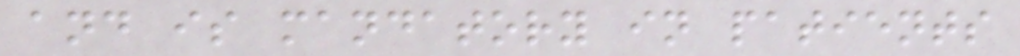and is mandatory in patients
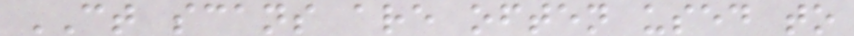CT scans are often used to
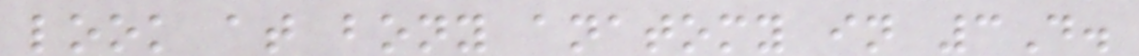look at bony anatomy in 3D.
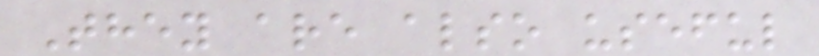They are also useful
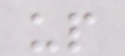up
